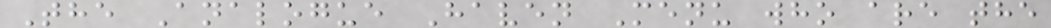The Analogue Haven Menu who are the
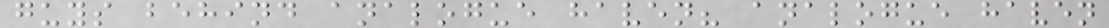guys behind analogue haven? analogue haven
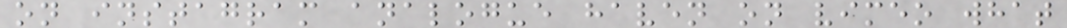on instagram analogue haven on vimeo what
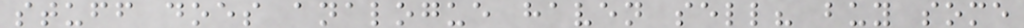stuff does analogue haven sell? buy some
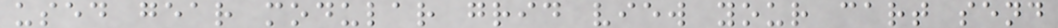used gear modular grid view your cart send
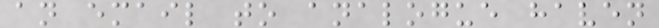an email to analogue haven
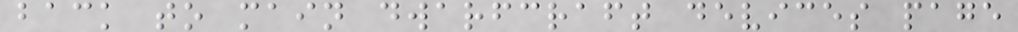back to main dwarfcraft devices page
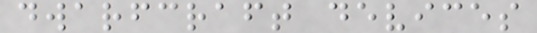dwarfcraft devices
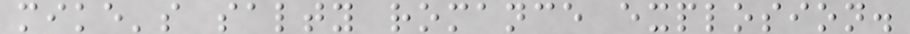mike's salty romance explosion.
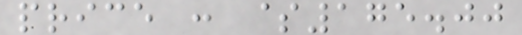price : $175.00
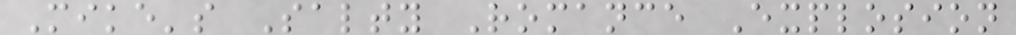Mike's Salty Romance Explosion
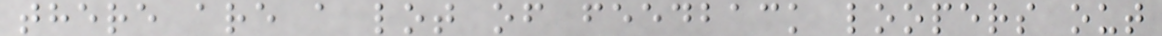there are a lot of feedback loopers out
